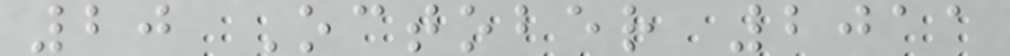20 October 2011
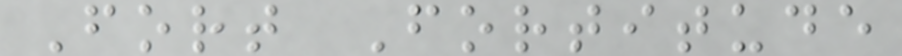Fort Fortitude
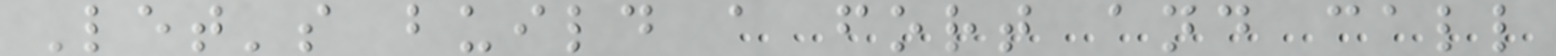Let's build a fort and call
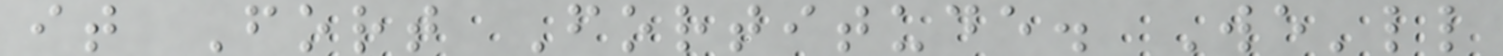it Fort Fortitude. We'll
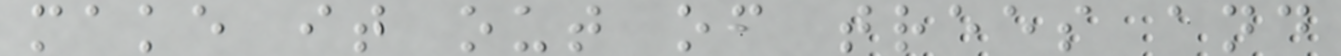make it out of trees and
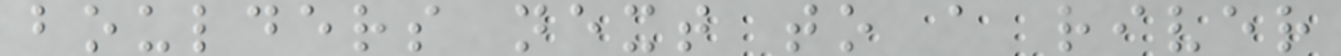boulders next to a river
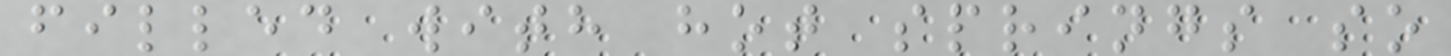filled with hot springs so
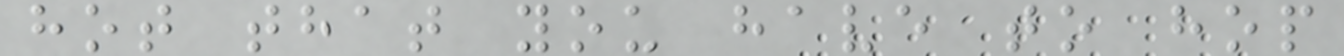hot that you have to hop
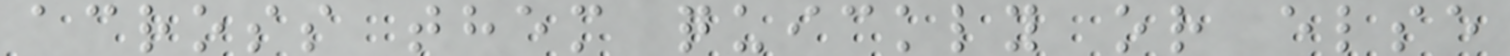across them quickly or else
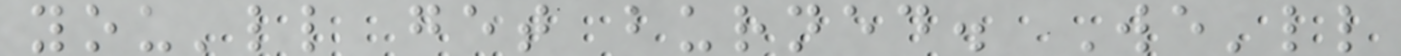you'll get burned. We'll
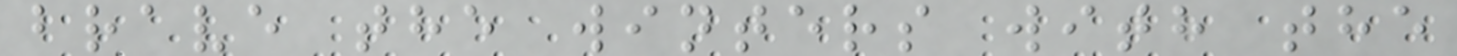brave the winters with the
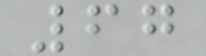67
